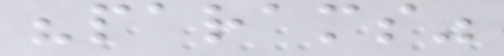"params"
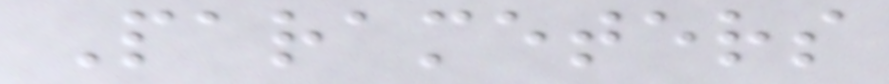Parameters
